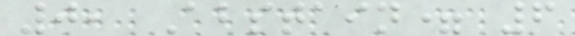0, Abstain= 6
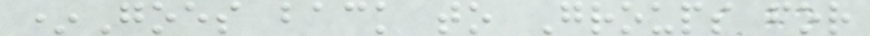*Goes back to Groups for
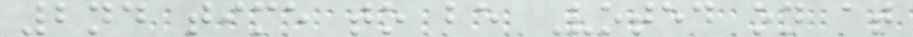2nd time to be Voted on at
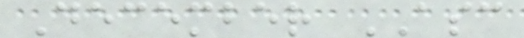December ASC
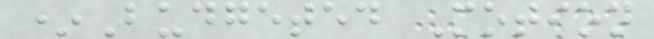*Budgeted Motion
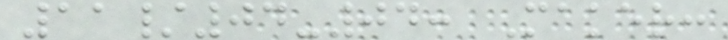11/04-04: Maker:
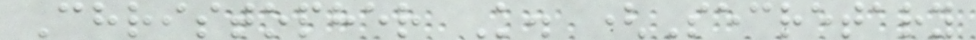Christopher K. (Secretary
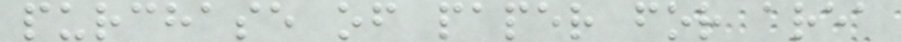purchase of paper for area
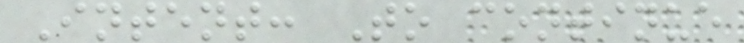Intent: To continue
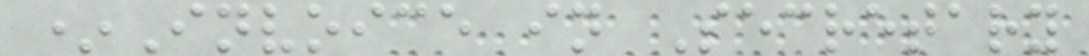*Invoice in Secretary
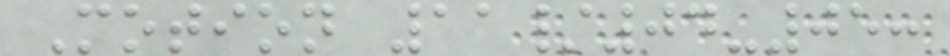Motion 11/04-05:
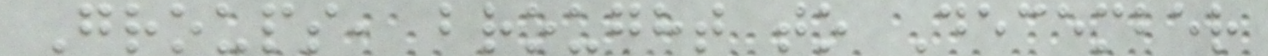Groups, brought to December
